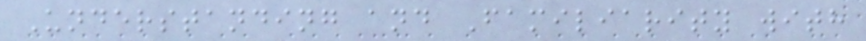Understanding and Familiarity with
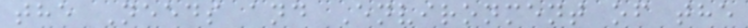the Needs and Environment of the
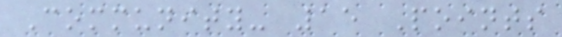Community- 15 Points
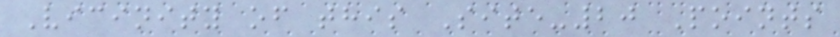Vicinity of this Site-20 Points
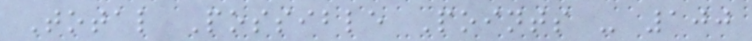Total Possible Points - 100
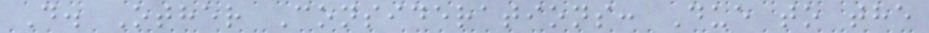D. Other Considerations: Due to the
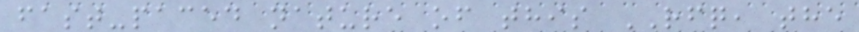fast-paced nature of this RFQ, the
